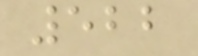522
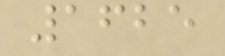1625
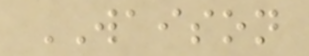WAISON
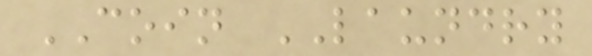COIN LAUNDRY
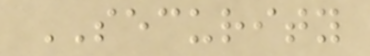SECURITY
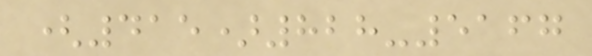(415)828-5167
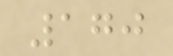170
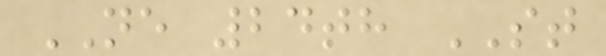NE 24th ST
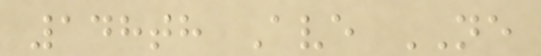148th Ave NE
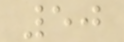50
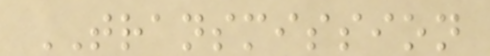TRANSMISSION
